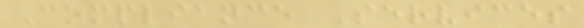Compliance Services
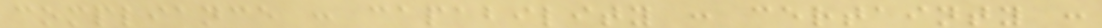compliance : capability : certainty :
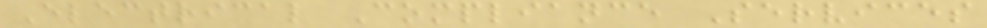Electrical Compliance Services
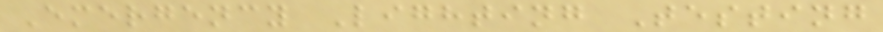Emergency Lighting Testing
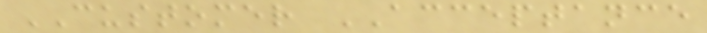CUSTOMER ACCEPTANCE
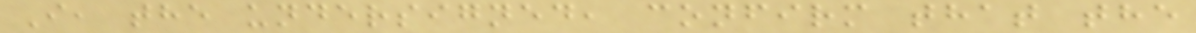I, the undersigned, confirm that the
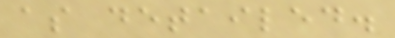as detailed.
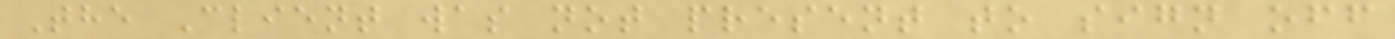The Client was not present to sign off
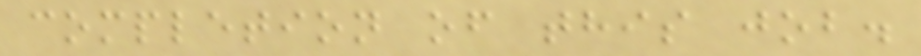completion of this job.
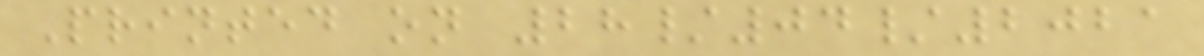Printed on 28/04/2021
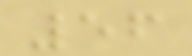56
